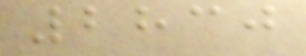2830
